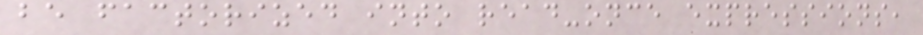be factorized into read-once expressions,
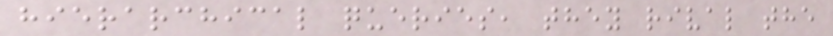hierarchical queries, they rival the
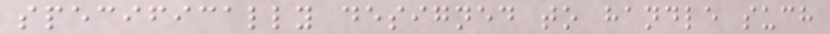specifically designed to handle such
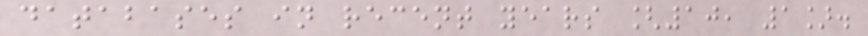databases in recent years [10, 1].
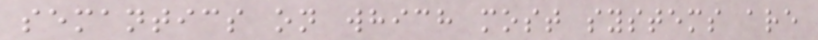semantics on which most systems are
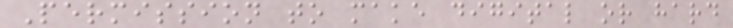Permission to make digital or hard
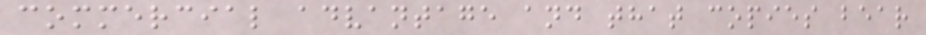commercial advantage and that copies bear
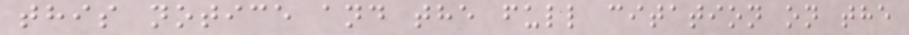this notice and the full citation on the
